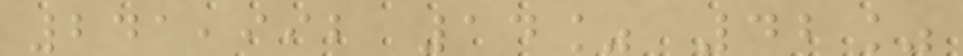241,992 14% 42%
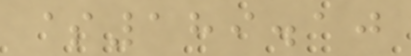$189.10
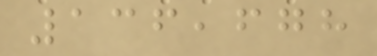136,678
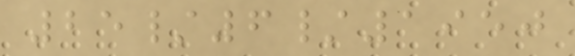25/6/1950
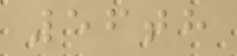56th
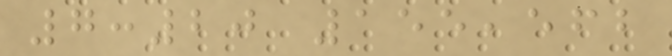7:20 155,562
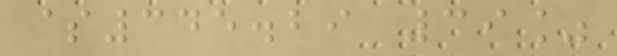$345.29 39%
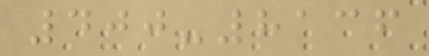400-8136
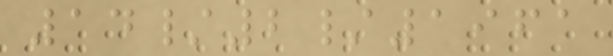14/2/1961
